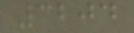3204
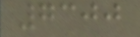7300
